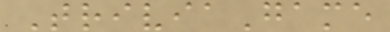TriviaGame
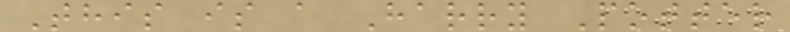This is a Harry Potter
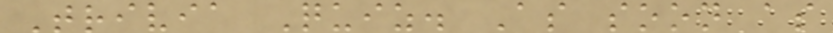Trivia Quiz. As soon as
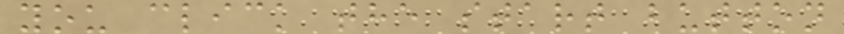you click the start button
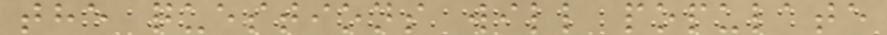the questions will populate
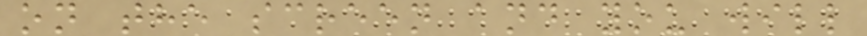on the screen and you will
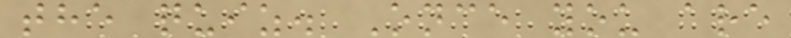the quiz. Once you are
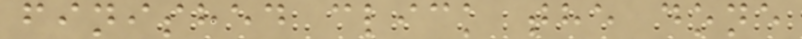finished click the done
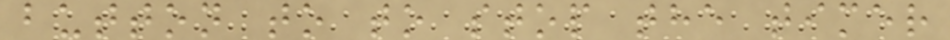button to to stop the timer
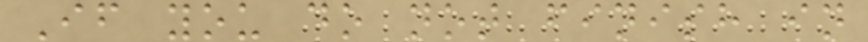If you do not finish in
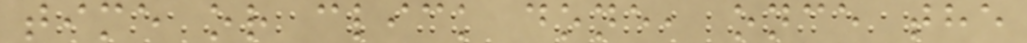time or click done, once the
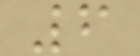6
